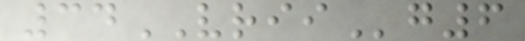34VRIIg6
